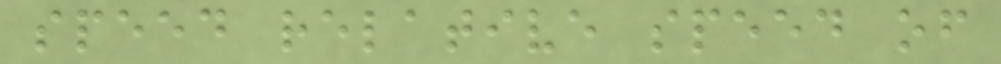speed relative speed of
